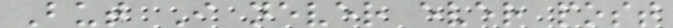But I never ever post
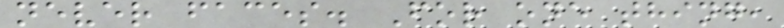never faces. For one thing,
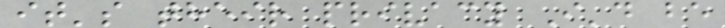it's their privacy I'd be
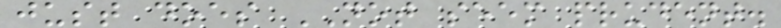just does NOT seem prudent.
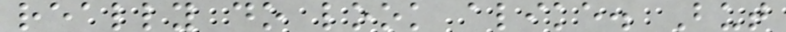really do look alike. But
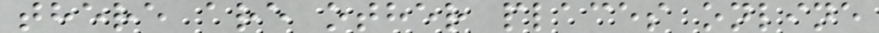there are other places online
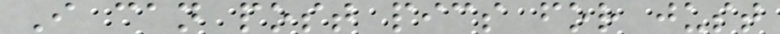I can post pics for just
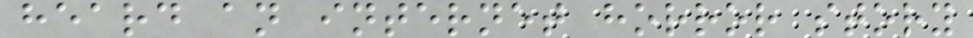heard an internet horror story
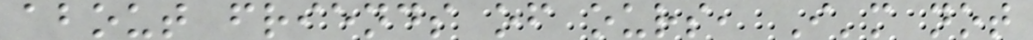about friends of ours, I'm not
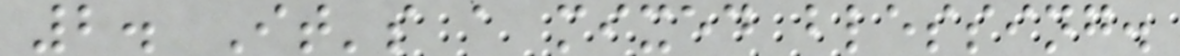2. It's a mixed blessing.
